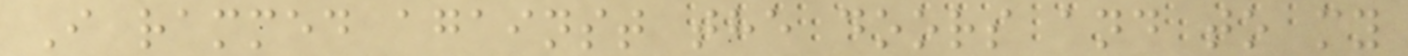I rammed against the doors and to my
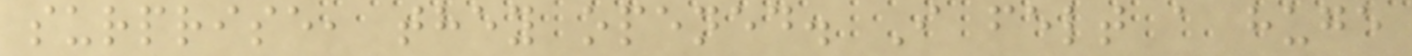surprise, they opened. I felt a huge
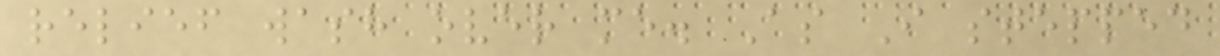relief wash over me. As I stepped
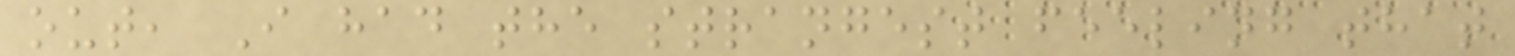out, I had the strangest feeling that
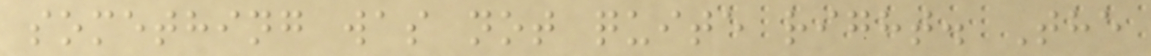something was not quite right. The
